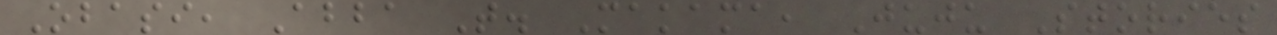Obasi, Abba T. Makama, Juju Stories
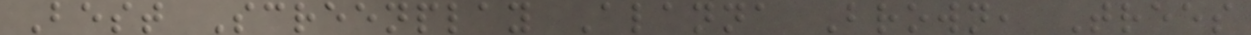Best Screenplay Alanna Brown, Trees
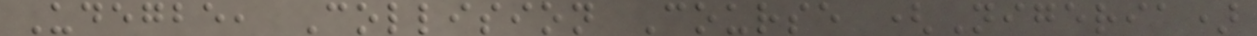Udegbe, Collision Course (Nigeria)
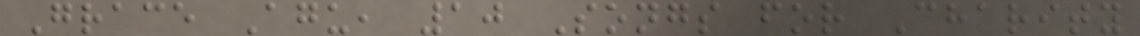Grace Agu, 10 Songs for Charity
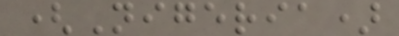(Nigeria)
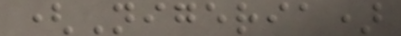(Nigeria)
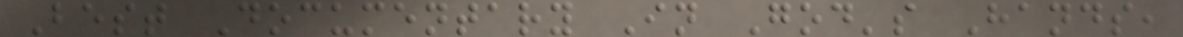Best Documentary In God's Hands,
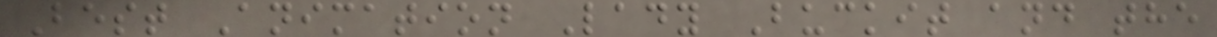Best Animation Lady Buckit and the
